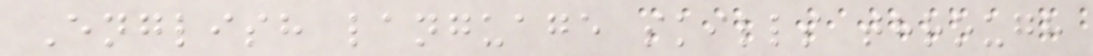English language skills through
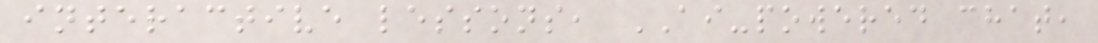interactive lessons, AI-powered chat,
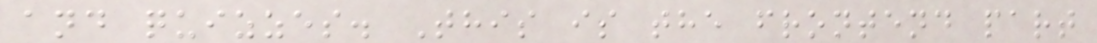and quizzes. This is the frontend part
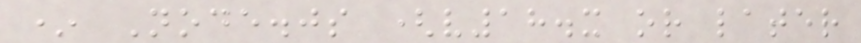* Node.js (v18.x or later
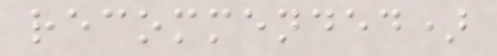recommended)
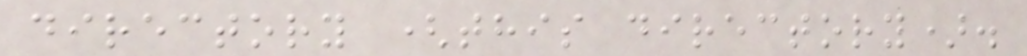directory (this directory).
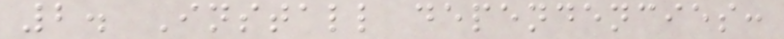2. Install dependencies:
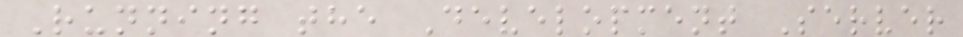Running the Development Server
